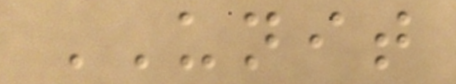UNIT
